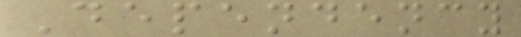Dependency
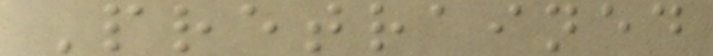Pretrained
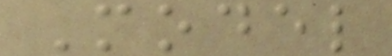Model
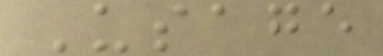Usage
